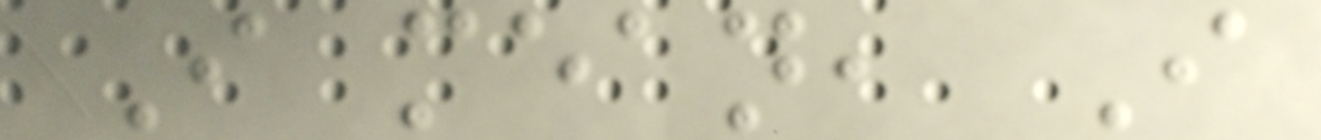I mean, I
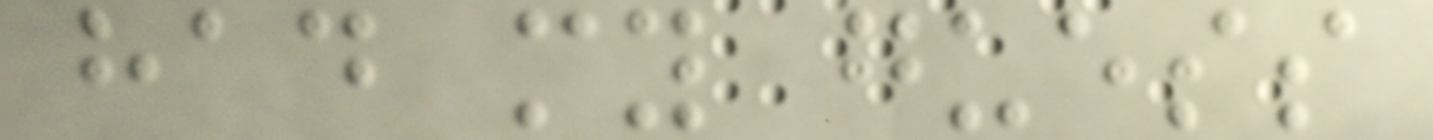had my guess
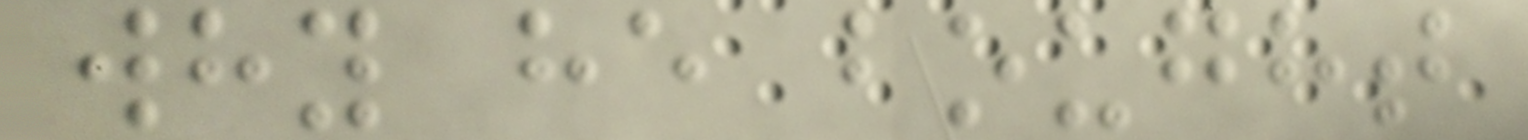why he bought
